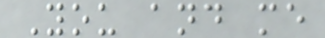You and me
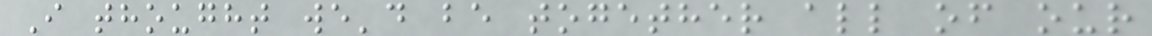I thought we'd be together all of our
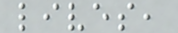lives,
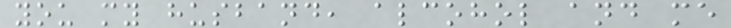you my husband, alcohol and me
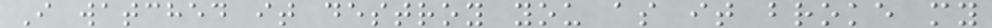I watched it destroy you as it broke my
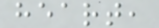heart,
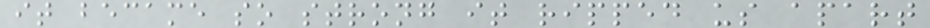it became so strong it ripped us apart
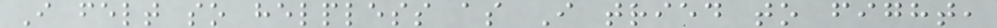I felt so helpless as I tried to fight,
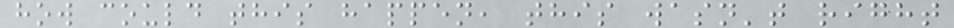how could this happen, this wasn't right
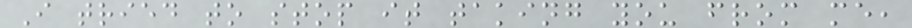I tried to stop it taking you from me,
